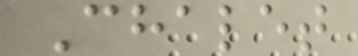Chalet
